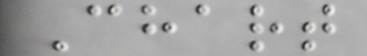Chart
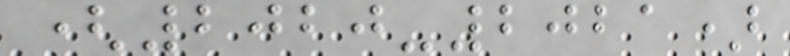(2020-2021)
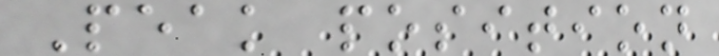Peak position
